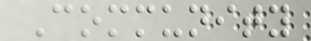Community
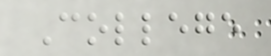College
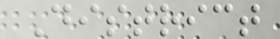District
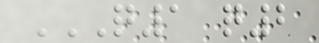Q1 Q2
